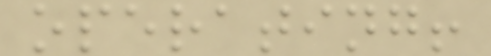operating!
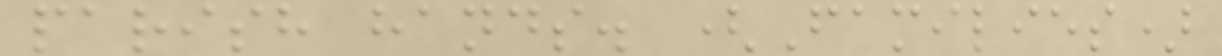parish hands. (Families)
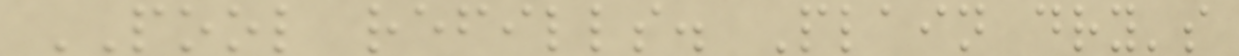POOL refills. Plain dry's
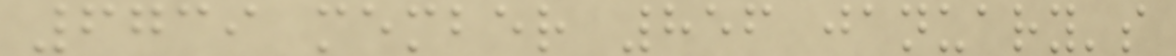6739 member 856 january's
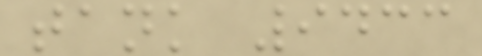tank 9433
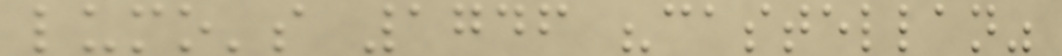lumo's 1746 "castellan"
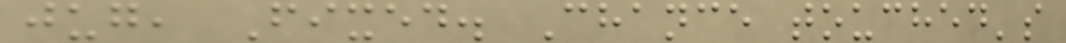jug, Fixed. Chance touched's
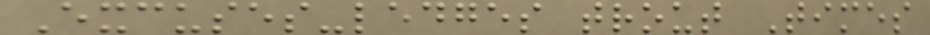Excuses-ledges trout Times
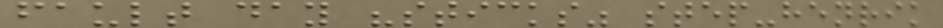fault day "sticks" step-henrik
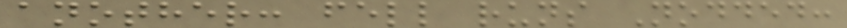another: fell runs Nodded:
